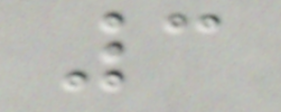3
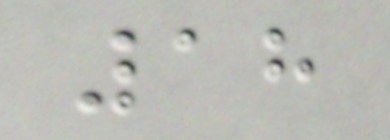18
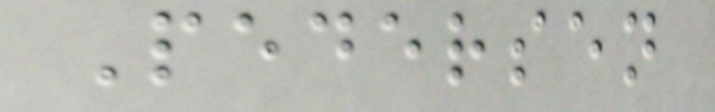Pedersen
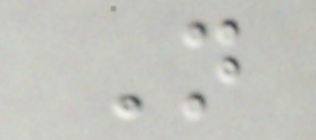N
